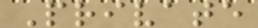Private
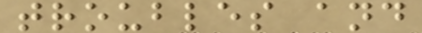troubles and
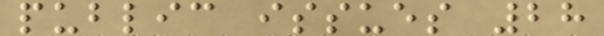public issues 28
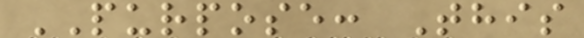PURPOSE: This
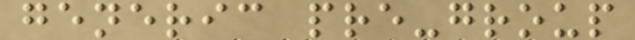generic pre-group
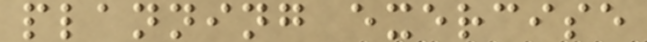planning exercise
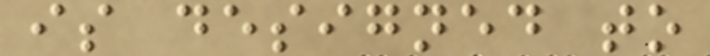is designed to
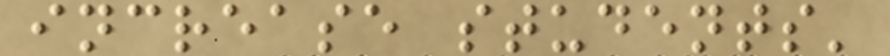increase students'
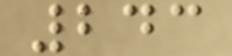243
